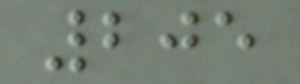205
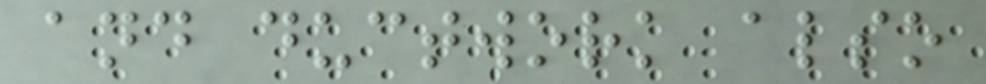and ductwork also
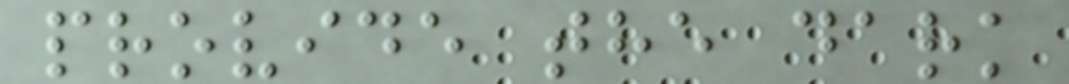provide the dark
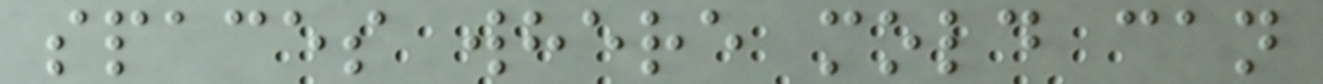spaces where mold can
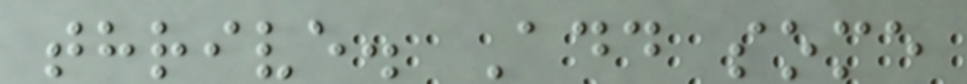thrive. Add some
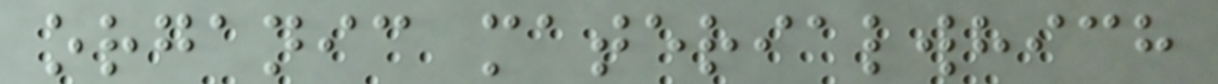organic materialwhich
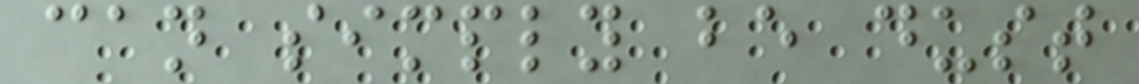can simply be dust
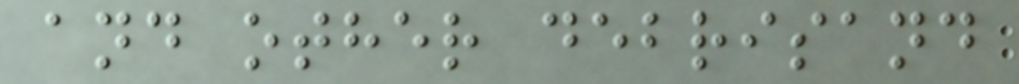and other debrisand
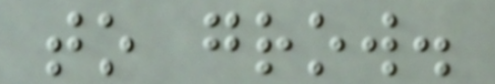to grow.
